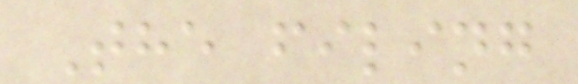The filing
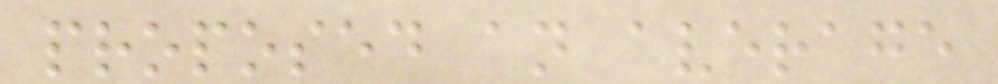proposed an average
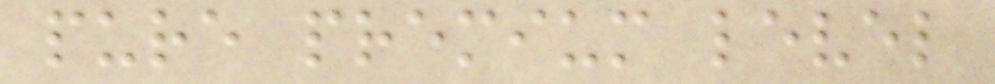pure premium level
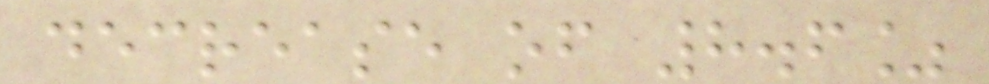decrease of 8.6%
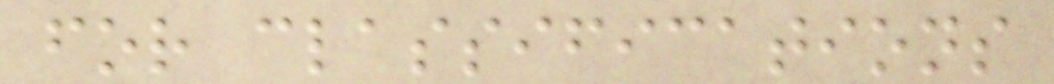for classifications
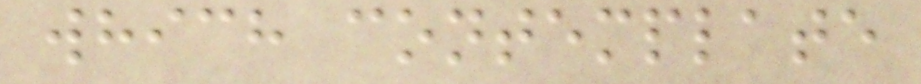which contemplate
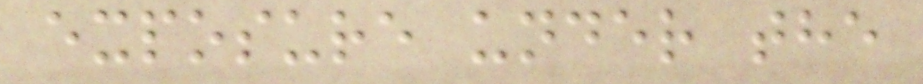exposure under the
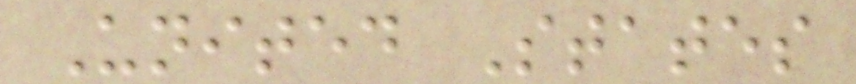United States
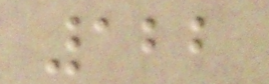122
